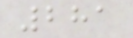281
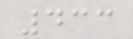433
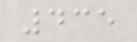435
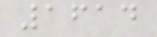1614
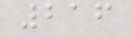216
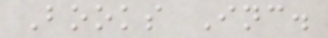Books Inc.
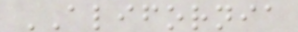ALIFORNIA
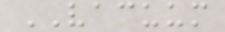VACUUM
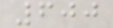600
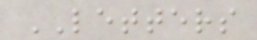LETTERS
